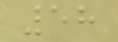58
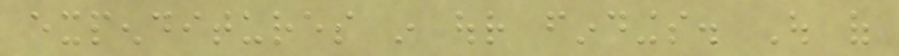expenditures in our findings. Out of
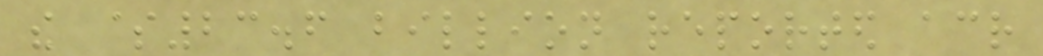the $23.6 billion reported across
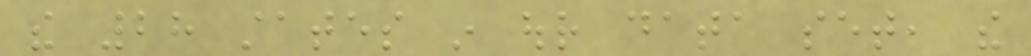the 28 states in our data set, the
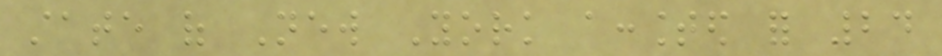state of New York accounted for 24
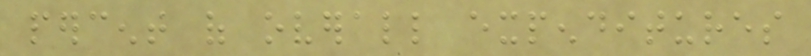percent of overall expenditures
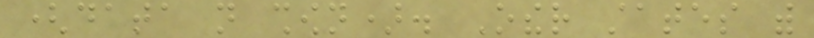(data not shown). Other states with
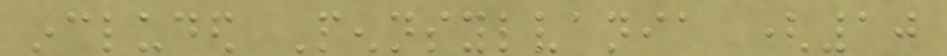included Pennsylvania (10
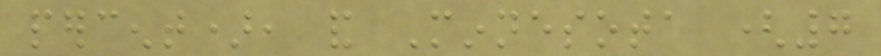percent), and Minnesota (7
